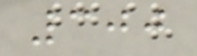300
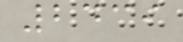2439
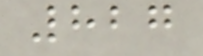827
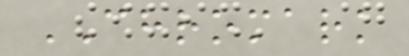CHROMARK
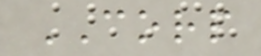CORP
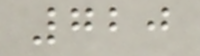720
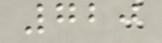720
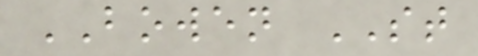BOWEN ST
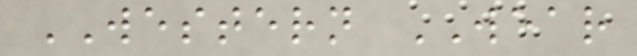WESTERN WEAR
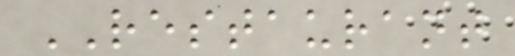RESTAURANT
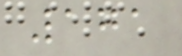171
